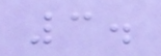3.
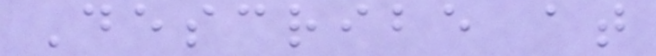Describe at
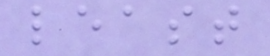least
